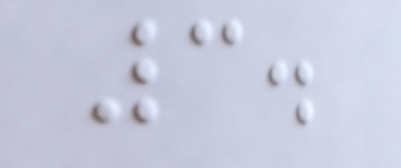3.
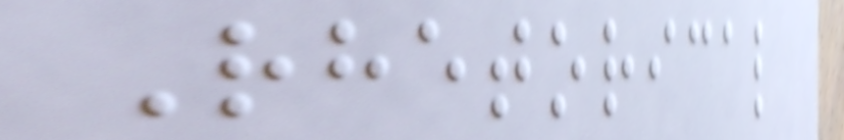Rhetorical
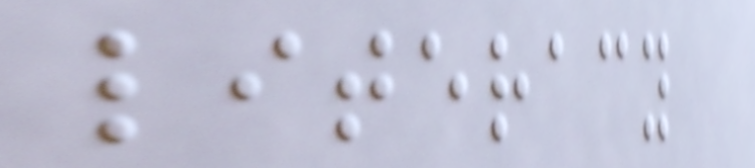literacy
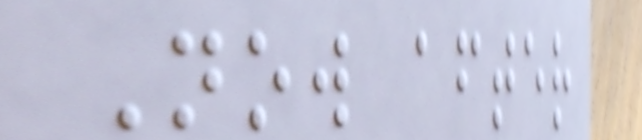Now after
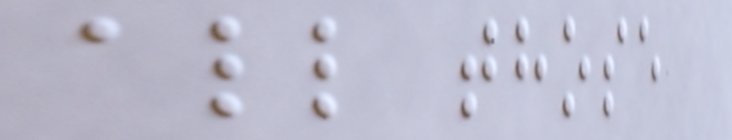all those
